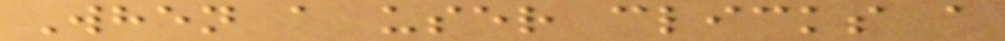When a user clicks a
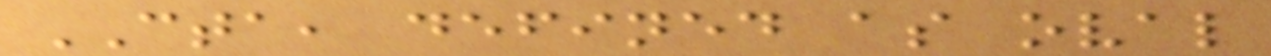CTA, defined as oval
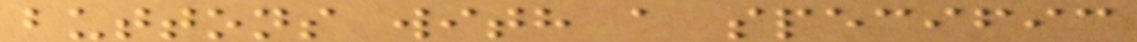buttons with a specific
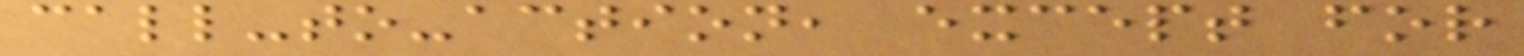call-to-action, except for
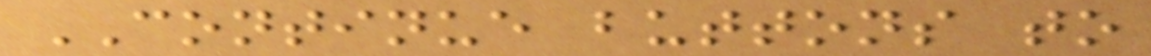CONTINUE buttons to
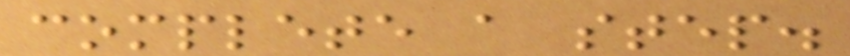complete a step.
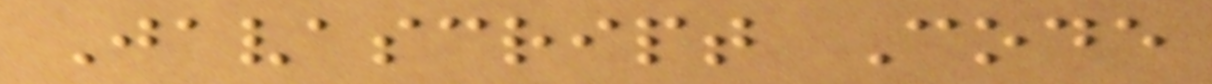Javascript Code
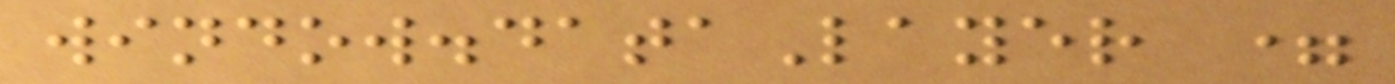window.dataLayer =
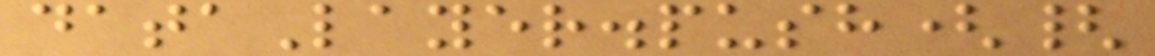dataLayer.push({
